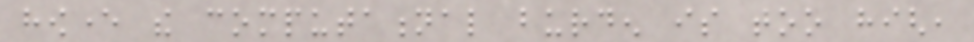however the computational burden is too high,
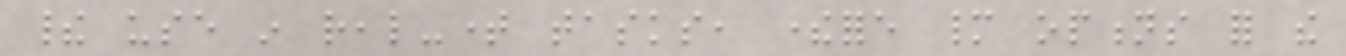their use in real-time tasks, therefore many options for the
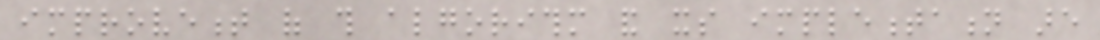improvement of this algorithm and its implementation are
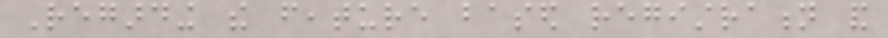Regarding the feature based registration and
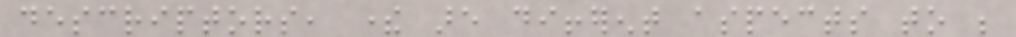descriptors, there are different aspects to be
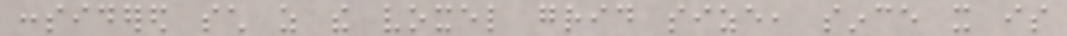considered such as the voxel grid size, since it is
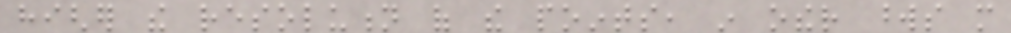higher the resolution of the points, in other words more
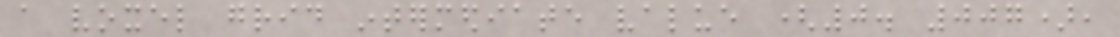a voxel grid intermediate value (0. 007),
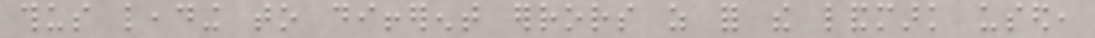thus leading to different errors as for the landmark used,
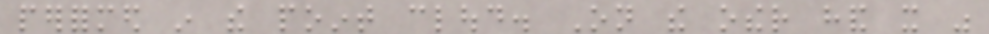performed in the point cloud. On the other hand it was
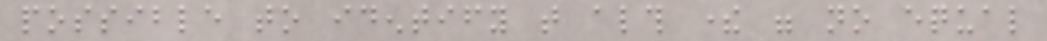possible to identify that although there were no equal
